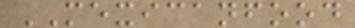MEXICANFOOD
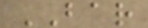BAR
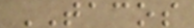TACOS
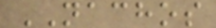NACHOS
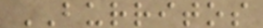BURRITOS
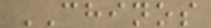CHINOS
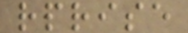rprise
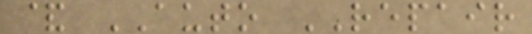& AUTO REPAIR
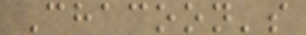Chacoon's
